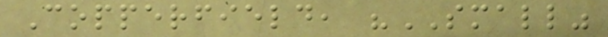Copperfield, "SMALL"
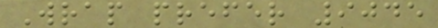Wrap prefer 9045
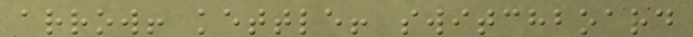arrow! kettle! switchboard
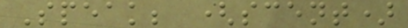Speak; (scent)
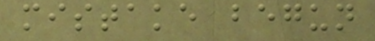mistake begun
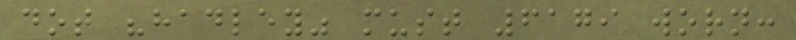dot "hadley" must 6179 worn:
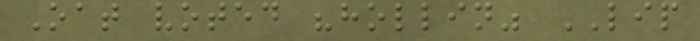Oat voted "hollin" LIP
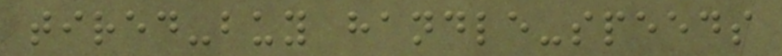tired-buy handle-speeds
